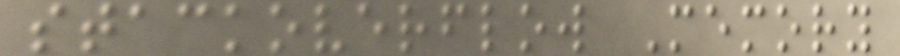stackoverflow Memory
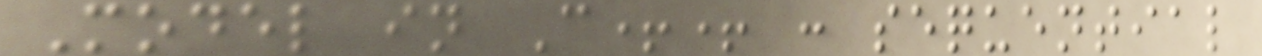Model in C++ : sequential
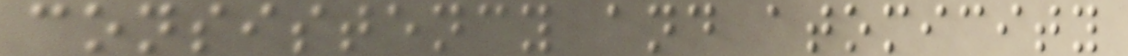consistency and atomicity
